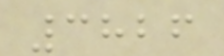3826
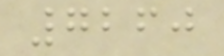7260
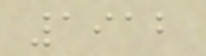1912
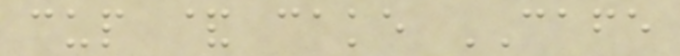cup & cake CAFE
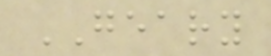GEARY
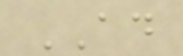AD
